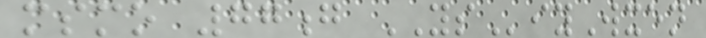msmo 77g YSiyWxen
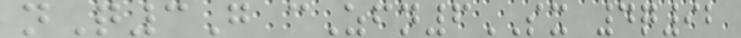nQ3G cZfn6SX 4q92
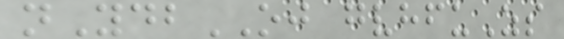nYdbOJ gvhfuZs
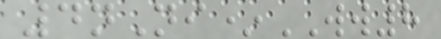4nNi*WW8
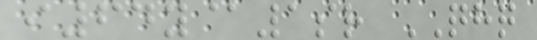i64y@1sr QHQ
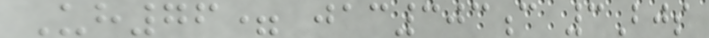Uh76= jac303c 3Bjs
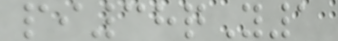pi38qY1
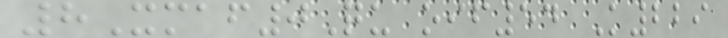8Xmaf0Qu oif54 K229
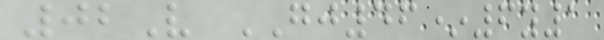02V GJ46*6y1
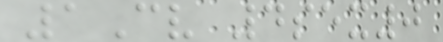1Cv 4sex0
